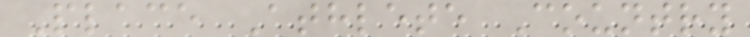Place Athlete Country
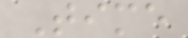Time
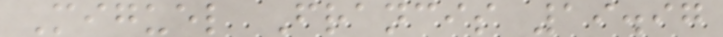Miguel Francis 19.97
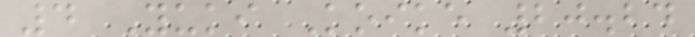4 Yuki Koike 20.24
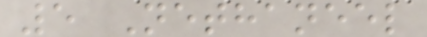5 Nethaneel
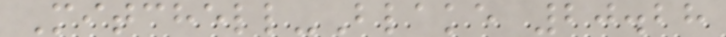Mitchell-Blake 20.28
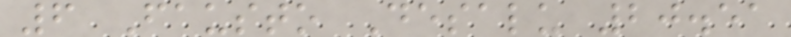6 Fausto Desalu 20.51
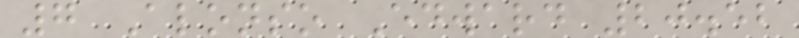7 Alonso Edward 20.52
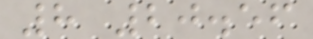8 20.56
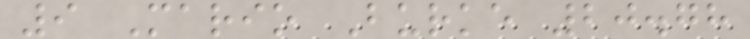9 Mario Burke 20.78
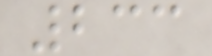233
